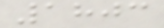1803
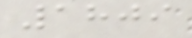1809
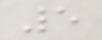5
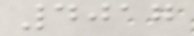4017
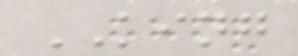KING
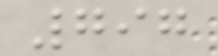797
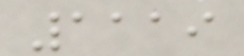1119
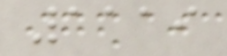1119
